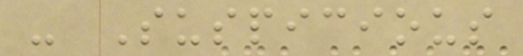- Suspicious
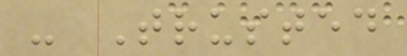- Trusted
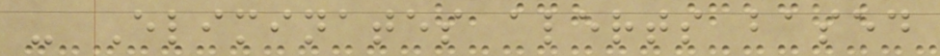- Eliminates alerts based
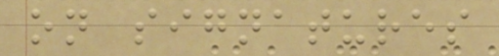on signatures
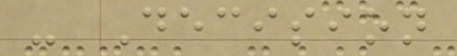- Decision
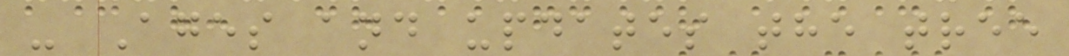- Ages and updates the tree
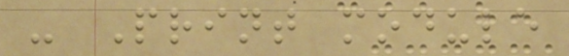- Print module
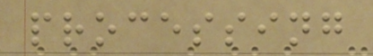processing
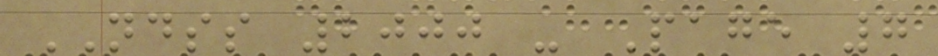NDSS 2000 - Page 7
